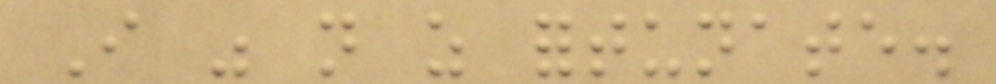I was not as fortunate.
